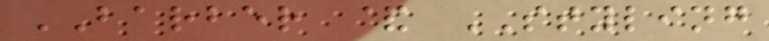BARBER & STYLING
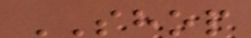SHOP
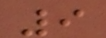9
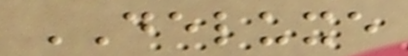DELUXE
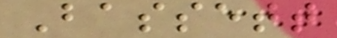Bassett
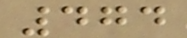474
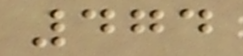474
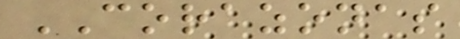CORAZONAS
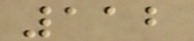112
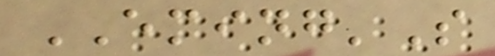EMING'S
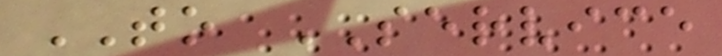TO SERVICE
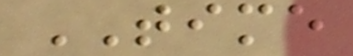TIME
